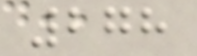278
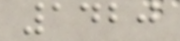1420
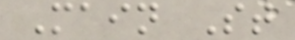Main St
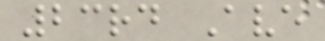23rd Ave
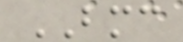BMC
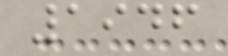1946
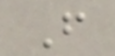F
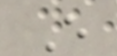E
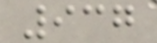937
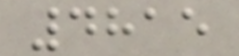4815
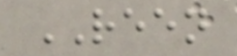REEN
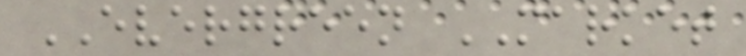EVERGREEN MARKET
